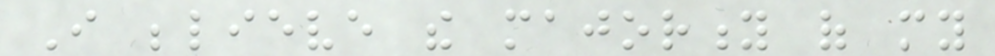I believe the majority of my
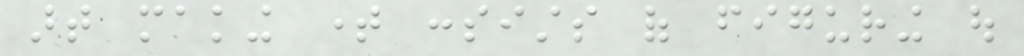art making time consists of figuring out
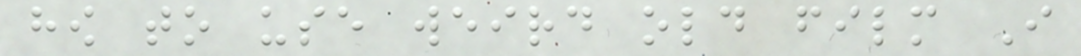how to use weird old film I
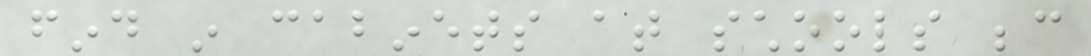find in cabinets at schools because
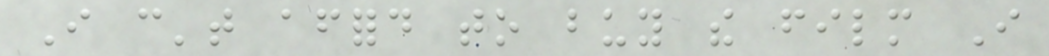I can't afford to buy the film I
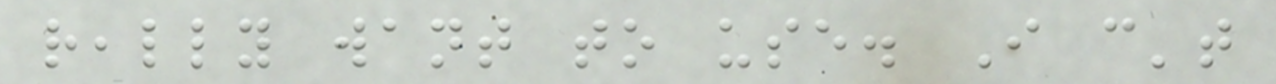really want to use. I can't
